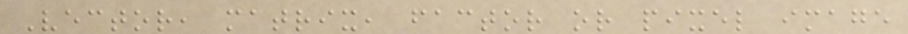Vector, matrix, factor or pixel image
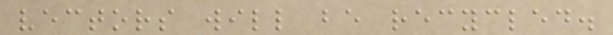vectors will be recycled.
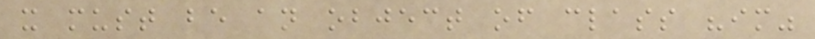x must be an object of class "im"
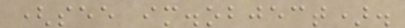(see im.object).
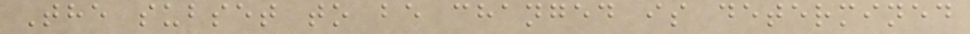The subset to be changed is determined
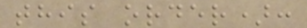this order):
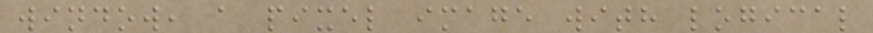window, a pixel image with logical
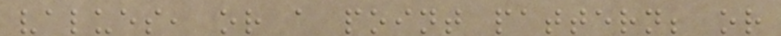values, or a point pattern; or
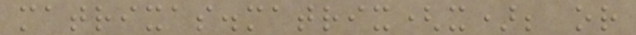matrixas.matrix(x); or
